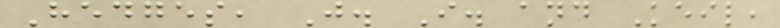Hedges, J. I. and Keil,
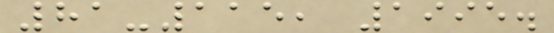81-115, 1995.
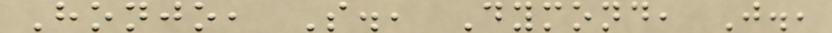Honjo, S., Dymond, J.,
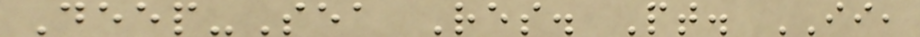Deep-Sea Res. Pt. II,
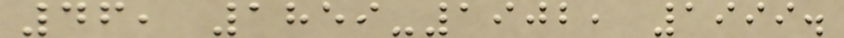46, 1859-1902, 1999.
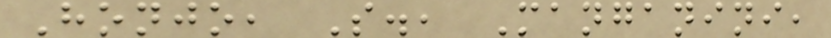Honjo, S., Manganini,
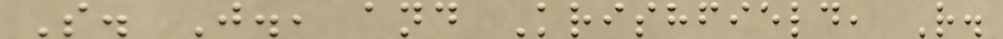S. J., and Krishfield, R.
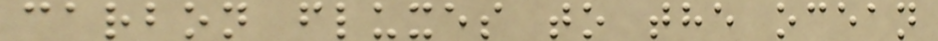carbon fluxes to the ocean
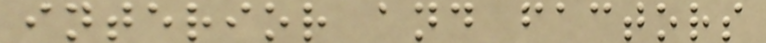interior and factors
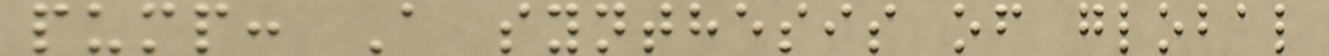pump: A synthesis of global
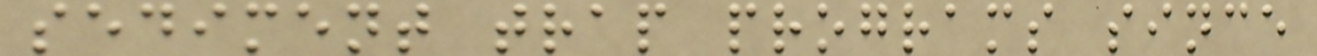sediment trap programs since
